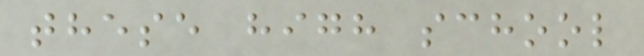these high school
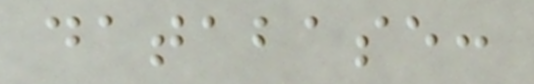database:
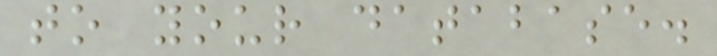to your database.
